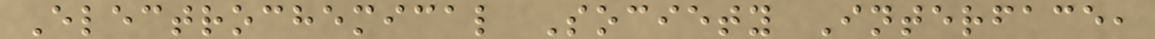Electrochemical Society Interface,
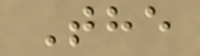The
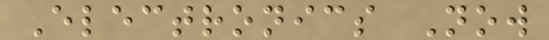Electronics Now
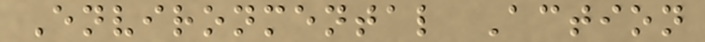Environmental Action
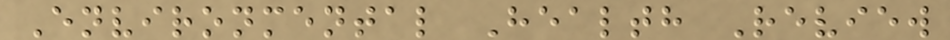Environmental Health Review
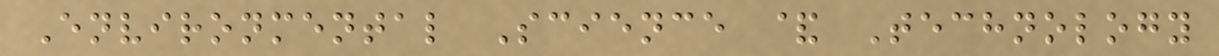Environmental Science & Technology
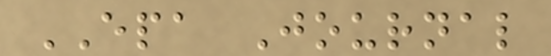EPA Journal
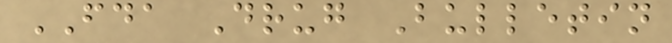FDA Drug Bulletin
